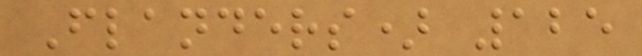Flanders) 125
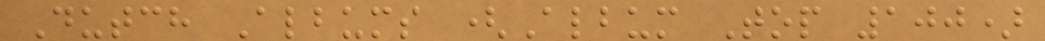Dutch Albums (Album Top 100)
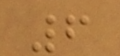6
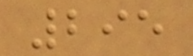295
